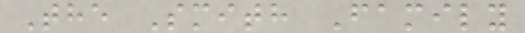The Smith Family
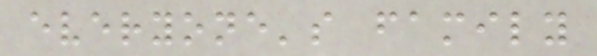everyone's family
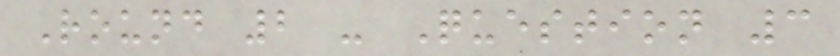Round 2 - Question 3
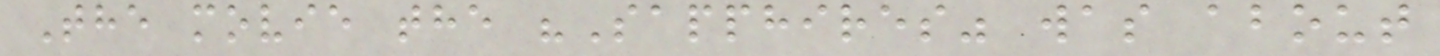The movie the "Sapphires" was about
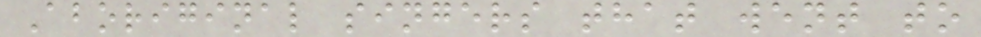Aboriginal singers that went to
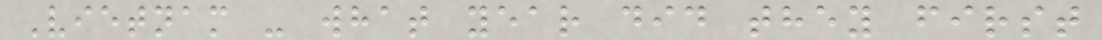Vietnam - what year did they first
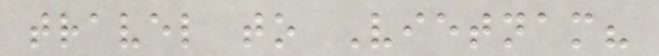travel to Vietnam?
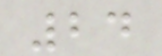24
